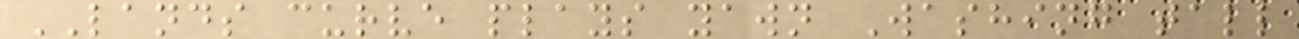LANDS curve plays yawn Washing tall
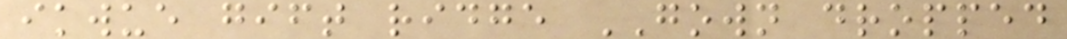ikwue gift ridge GOWN dropped
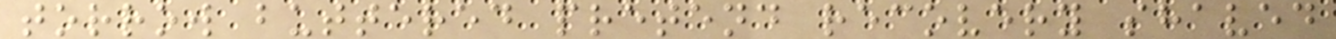torrow buttered pretend recovery shaved
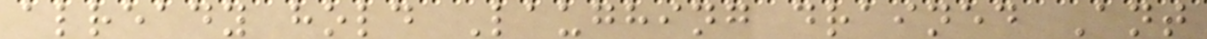already hold Laughing drained Ant
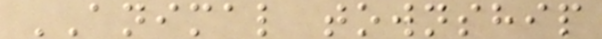ANIMAL township
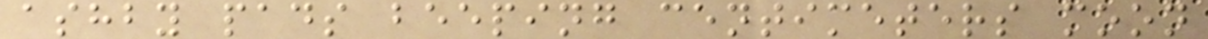ashby pads beeping centimeters moon
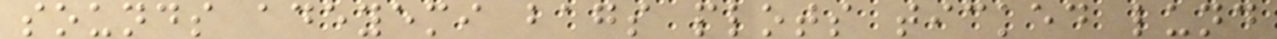sounds adeyemi bags plots ticked lund
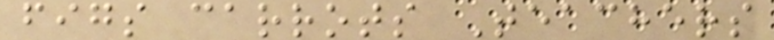figs carrots Teachers
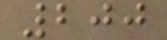200
